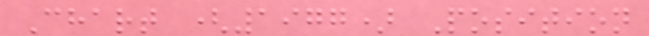Chart (1977) Position
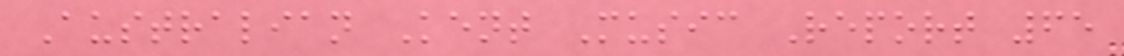Australian Kent Music Report 65
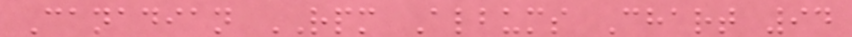Canadian RPM Albums Chart 94
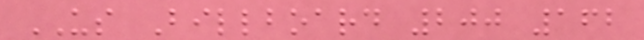US Billboard 200 162
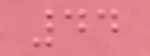44
